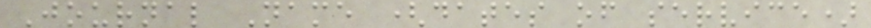Journal Name (dates of service)
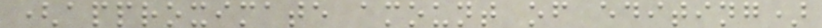(approximate amount of editing)
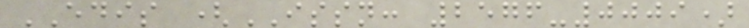EDIS (ISSN: 2576-0009)
